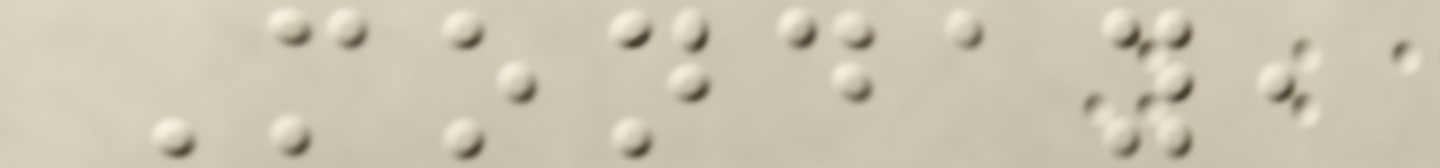Monday,
